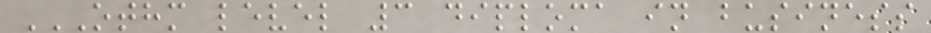OTHM LEVEL 3 DIPLOMA IN BUSINESS
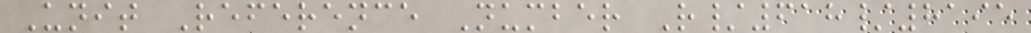Unit Reference Number R/618/8195
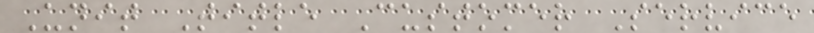Unit Title Customer Service
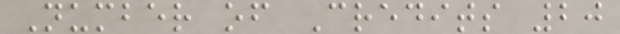Number of Credits 20
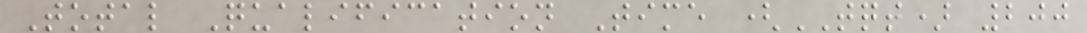Total Qualification Time (TQT) 200
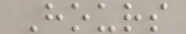Hours
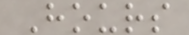Hours
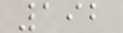192
